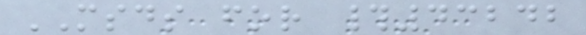MSDS for #43242
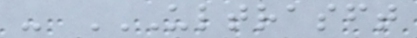- ULTRASFT
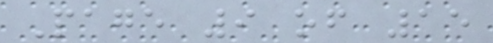Page 9 of 15
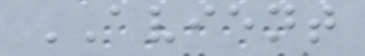AVIENT
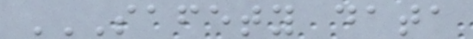SAFETY DATA
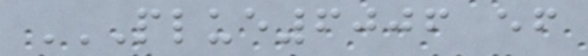PLUE6006 EF
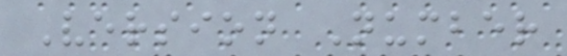Version Number
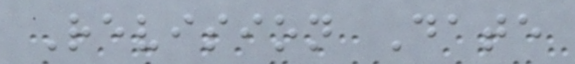Revision Date
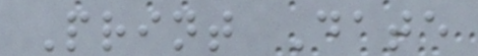Print Date
